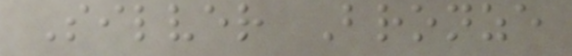Silver Bronze
